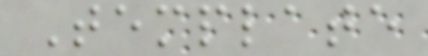Template
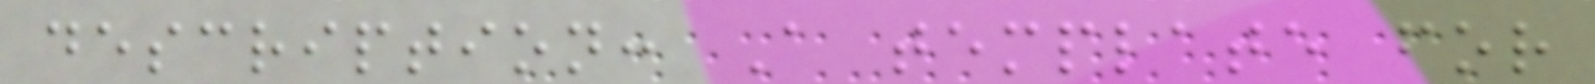description: A template for
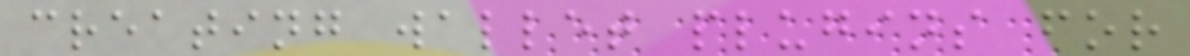creating wallet plugins for
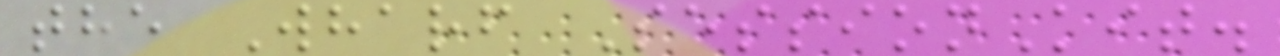the Wharf SessionKit.
